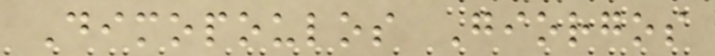Dimopoulos Giorgos
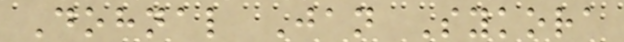Dohnal Jan Sykora
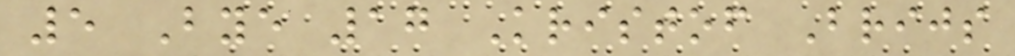5 Bye 17 Kristof Brijs
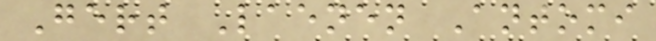Gert Laenen Antomi
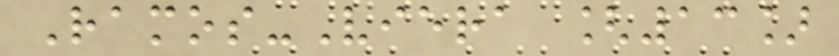Ramos-Viera [13]
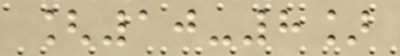[10-8]
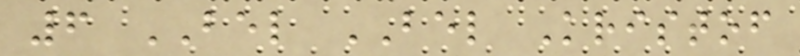6 BEL BEL Kristof
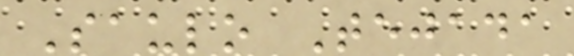Saulo Tejada
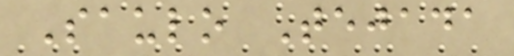Saulo Tejada
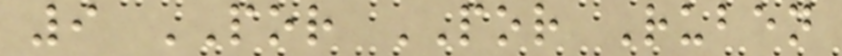9 POR POR Ruben
